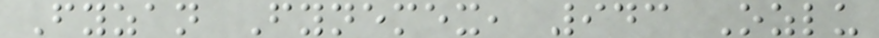Fyzan Fynemex, 943 Ozlu
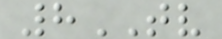8TV
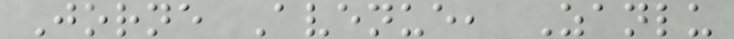Jorne Avenue, Zanlu
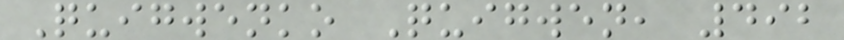Quigwenko Quigwen, 492
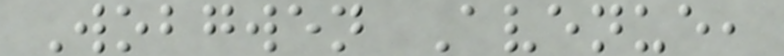Wobgwen Avenue,
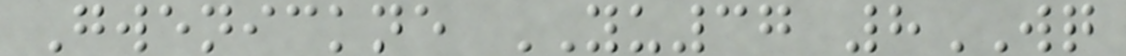Gwenickne YU37 8WQ
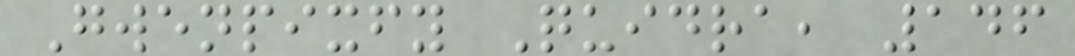Gwenpixfy Quidra, 146
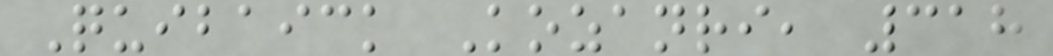Quibaick Kozanri, 318
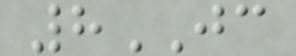8JC
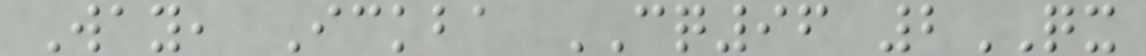Way, Ickba CQ96 2QX
